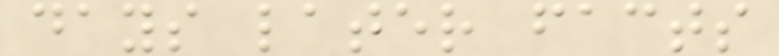days later facts
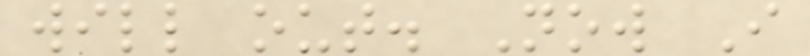will out. Now I
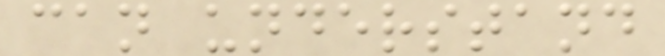can understand
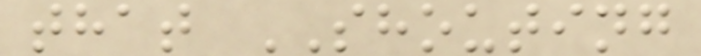that SHOUTING
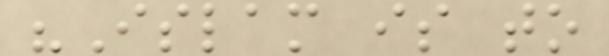"Islam is to
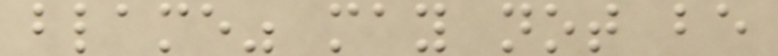blame" may not be
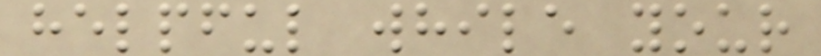helpful while your
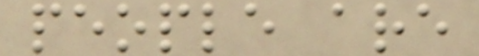people are
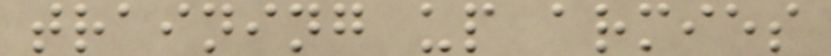training up armies
